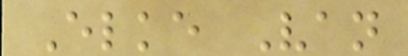Elke Van
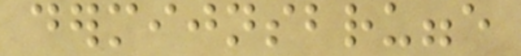dermijnsbrugge
